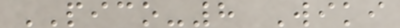PICO-8 Wiki
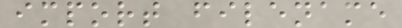import filename
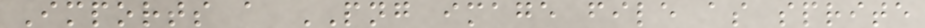Imports a PNG image file as sprite
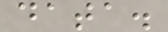data.
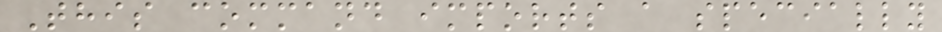This command imports a specially
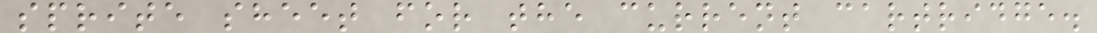sprite sheet for the current cartridge.
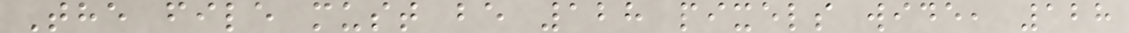The file must be 128 pixels wide, 128
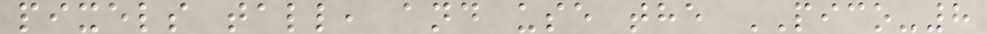pixels tall, and use the PICO-8
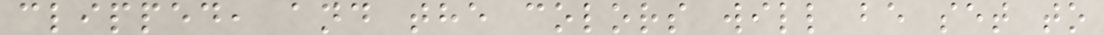clipped, and the colors will be set to
